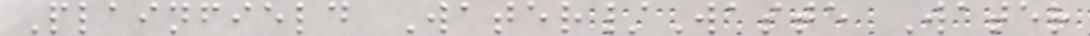Plainfield Water/Waste Water
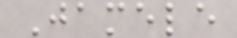Jamele
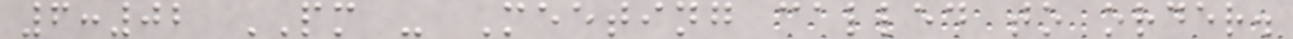6:02 PM - Meeting called to order.
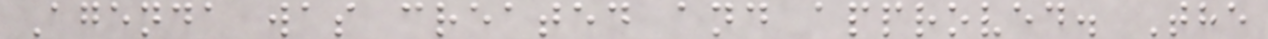Agenda was created and approved. The
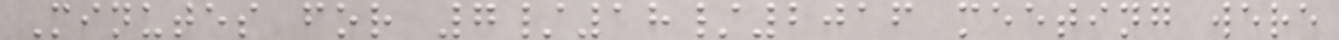Minutes for 7/18/2016 meeting were
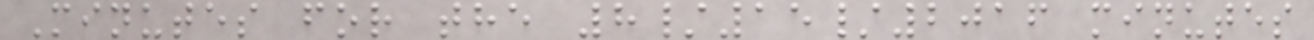Minutes for the 8/15/2016 minutes
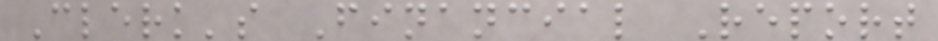Clerk's Financial Report
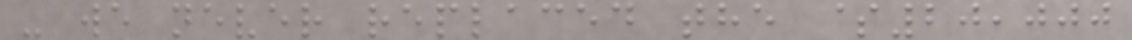- we never replaced the $20,000
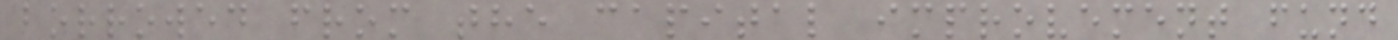borrowed from the capital improvement fund
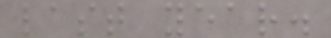last year.
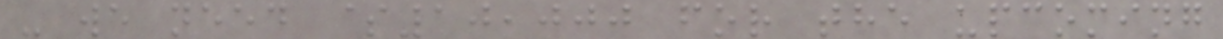- we need $10,000 for the upcoming
